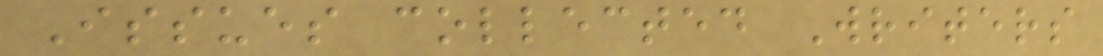Issues collected Writers
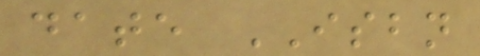date ISBN
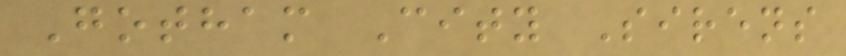Gotham City Sirens
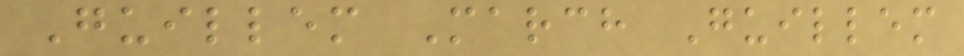Guillem March Guillem
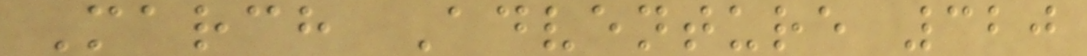March Adventure 320
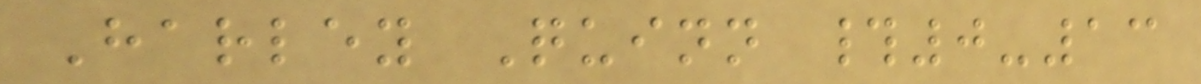Harley Quinn #0-13
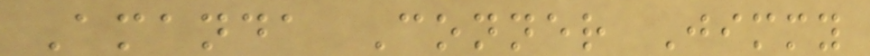Amanda Conner Jimmy
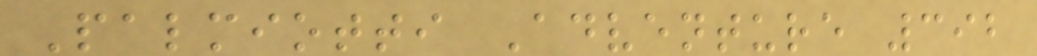Palmiotti Adventure 392
